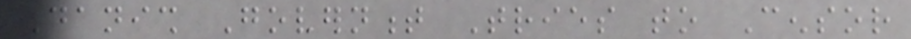Danish Government Tries to Censor
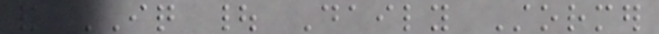and IQ | Daily Stormer
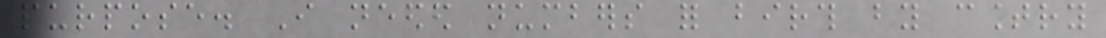purpose. I needed numbers for birth by country
